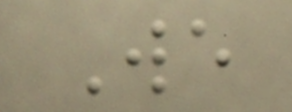We
